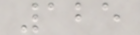125
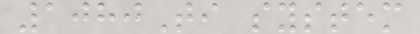1080Ti system
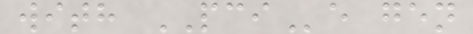with PCIe gen
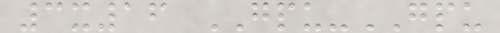3x16 GPU-GPU
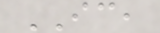IC,
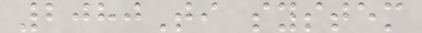2080Ti system
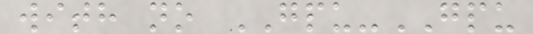with no GPU-GPU
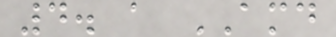4. a AMD
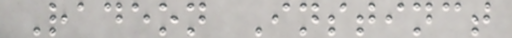Radeon Instinct
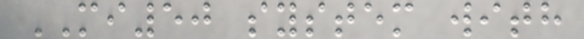MI50 system with
